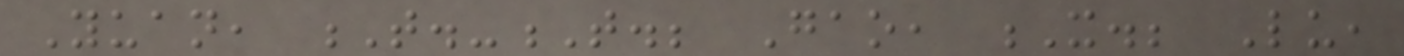Yuan, T.-T.; Gao, X.; Lu,
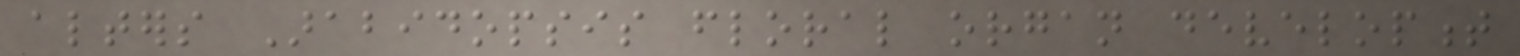alters Arabidopsis floral organ development
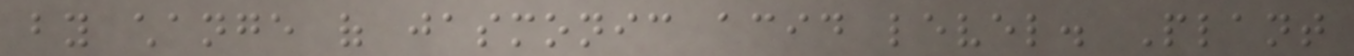by change of jasmonic acid level. Plant
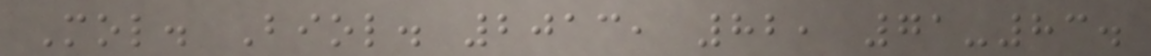Mol. Biol. 2013, 82, 71-83.
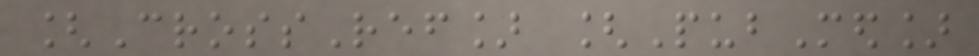[CrossRef] [PubMed]
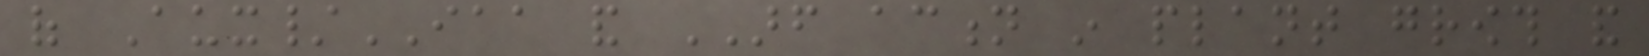of Aux/IAA and ARF action in plant growth and
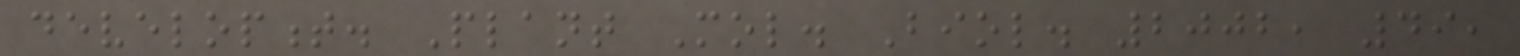development. Plant Mol. Biol. 2002, 49,
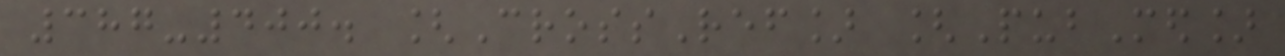387-400. [CrossRef] [PubMed]
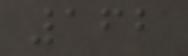162
